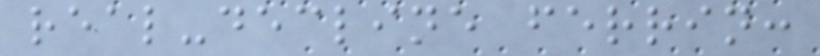real-decline ferrin:
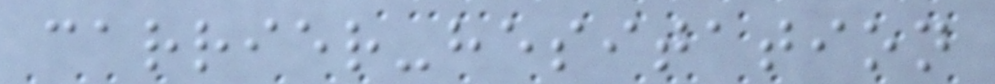carrier-hesitation
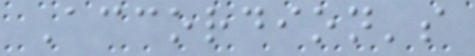Accordion's
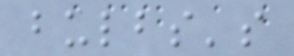bulbs's
